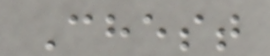Chest
